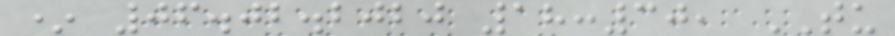* 06.02.2020 18:30, TU
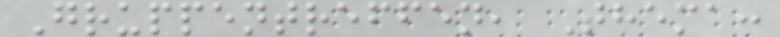Gruppentreffen, Thema:
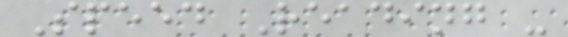Speed Reading -
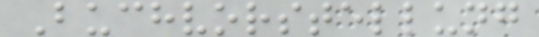Buchvorstellung
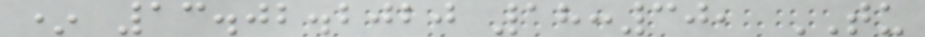* 13.02.2020 18:30, TU
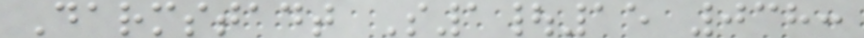Darmstadt S1|15 038:
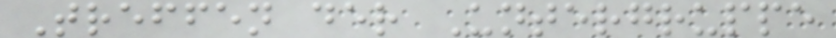Treffen der Untergruppe
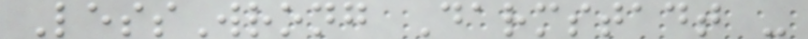LessWrong Darmstadt -
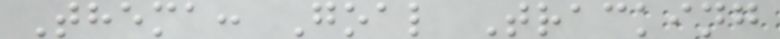Thema: Goal Tracking
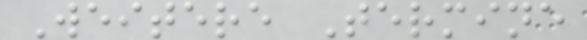Weitere Termine
